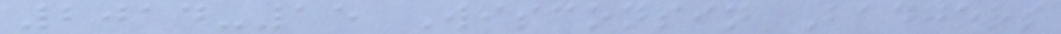2014-15 Wisconsin Badgers
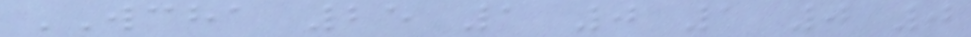WCHA 25 1 0 1 0 0
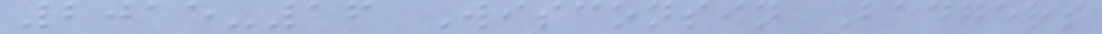2015-16 Wisconsin Badgers
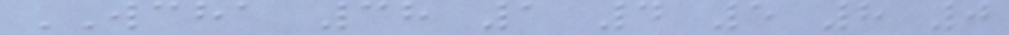WCHA 38 1 4 5 8 0
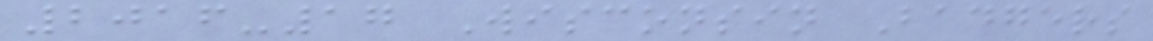2016-17 Wisconsin Badgers
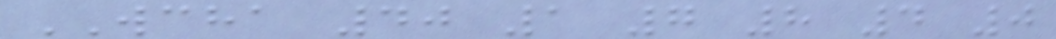WCHA 40 1 7 8 4 0
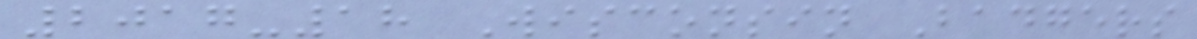2017-18 Wisconsin Badgers
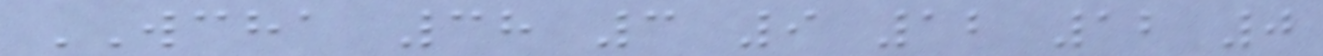WCHA 38 3 9 12 12 0
